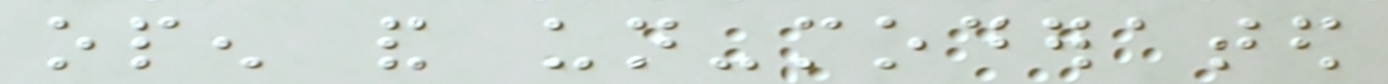open and un-moderated
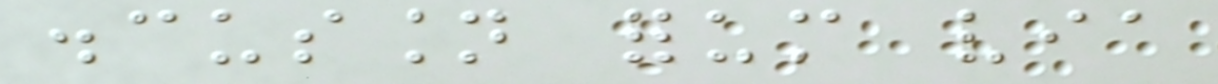discussion forum via
